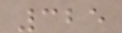325
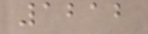1212
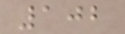102
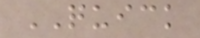QUICK
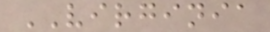VIRGINIA
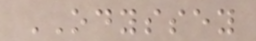ODYSSEY
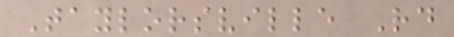Taylorsville Rd
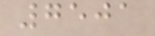7501
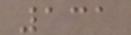131
